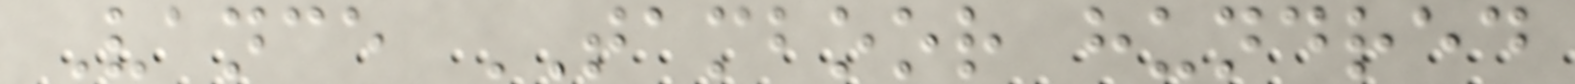Vance TAMBOOR hundred
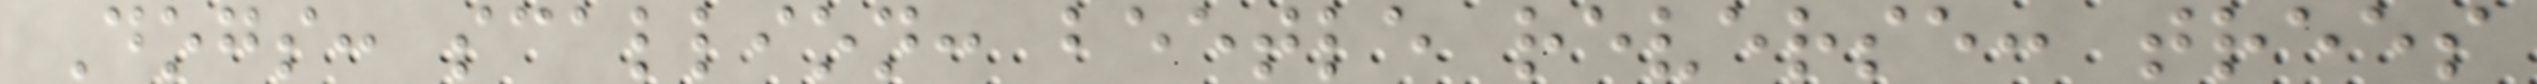Dogs: scallion: beetle reverse: trees
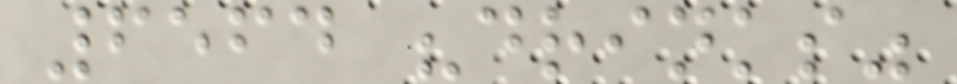6564 "drinks"
